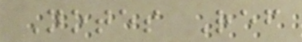Notes Ref
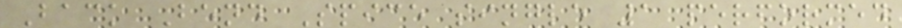Back Bend Spice single 1 performed
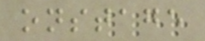onstage
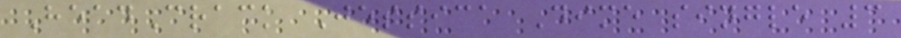HeadCrack Jessica Dime single 3
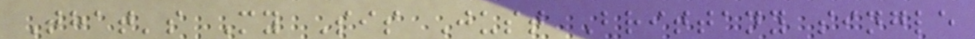That's My Sis Just Brittany single
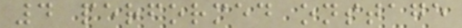4 performed onstage
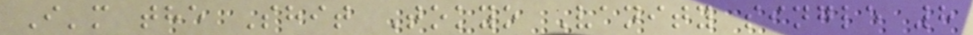I'm the Shit Tokyo Vanity single 8
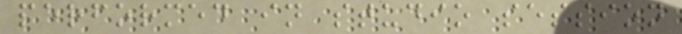performed in studio session
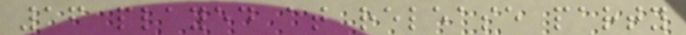16 played at release party
